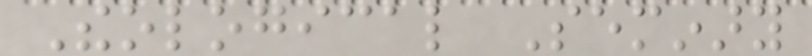Theological Seminary
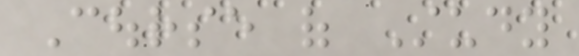Course of Study
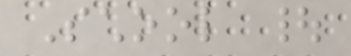School |
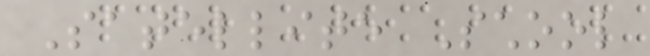Satellite School
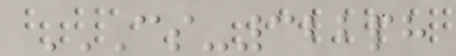CS-322PH
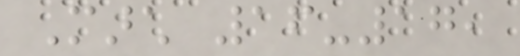March 16-17,
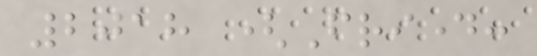2018 (Friday:
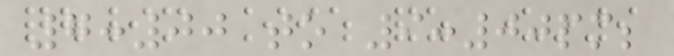7:00 to 9:00pm;
